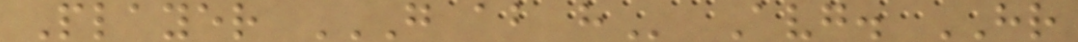Player G AB H Avg. HR
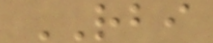RBI
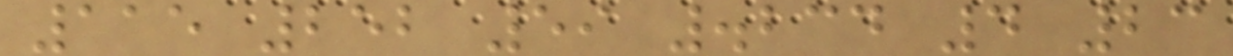115 252 59 .234 4 23
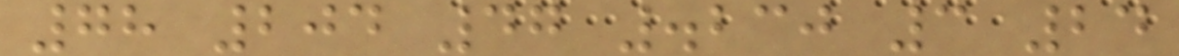78 204 47 .230 3 24
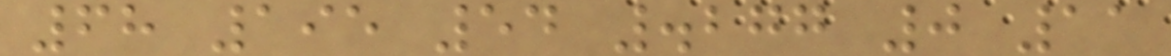68 195 54 .277 0 11
